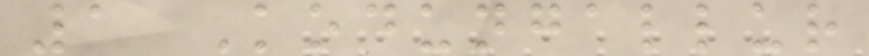1 Kodungallur
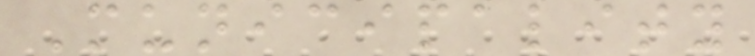Municipality
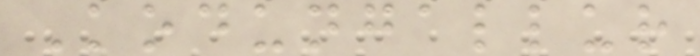Kodungallur
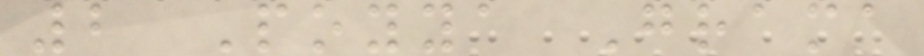2 Poyya Grama
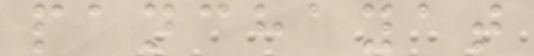panchayat
